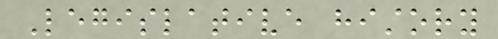Legislative history
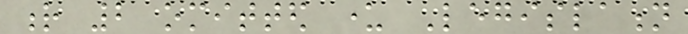r 2 omitted under Legislation
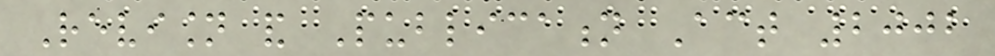Revision and Publication Act 2002
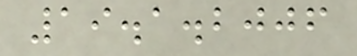19.1.2006
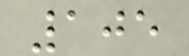105
